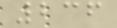236
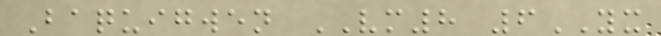Baquigwen VM8 6YX
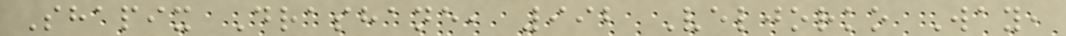Shapix Drashane, 992 Veljorko Way,
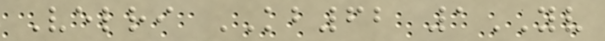Velri KB62 1YV
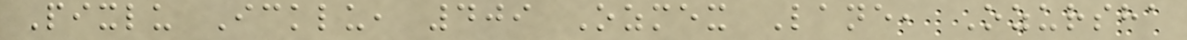Pixlu Icklu, 409 Ozmex Lane, Ozursha
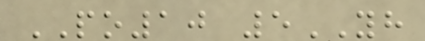PO10 5YH
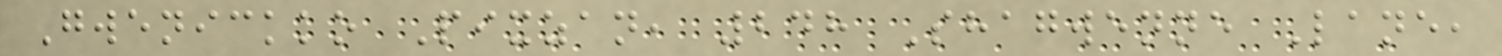Gwenickko Pixzan, 248 Shagwenne Lane,
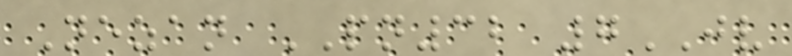Nezan PN32 7JV
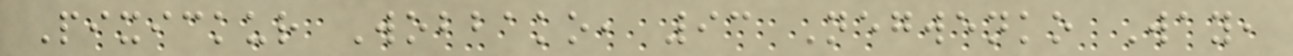Pixickur Wobbako, 93 Negwenko Way,
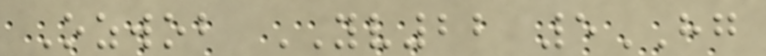Ozwob YV22 5HG
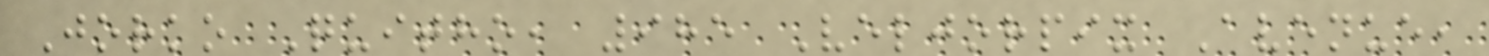Jorko Quitho, 985 Veljorpix Avenue,
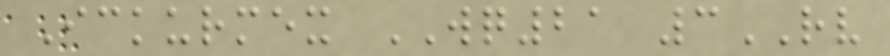Ickurmex WQ21 3RV
